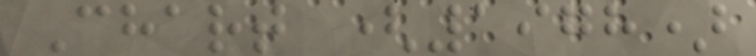Chart (1978)
